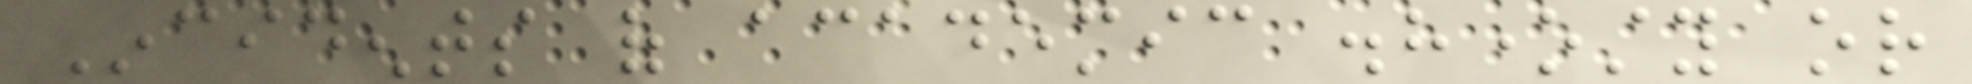Incidents of academic dishonesty or
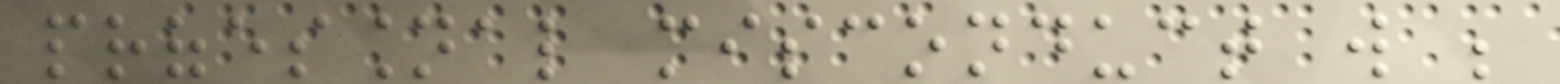professional misconduct will be
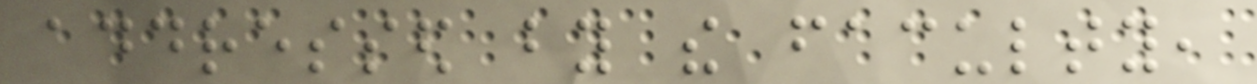addressed by the faculty,
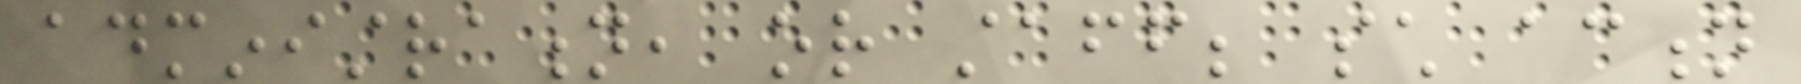administration, or staff; such action
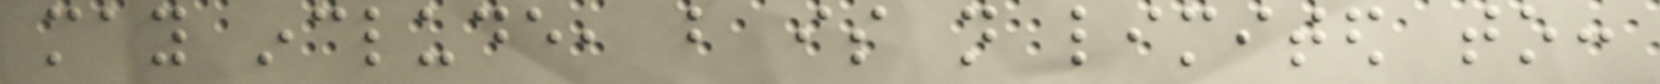may include, but is not limited to:
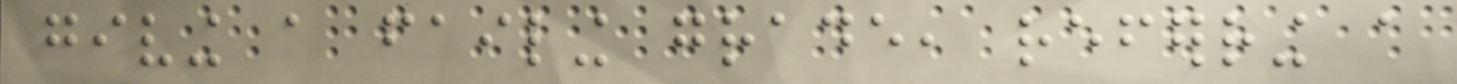giving a failing grade, referring a
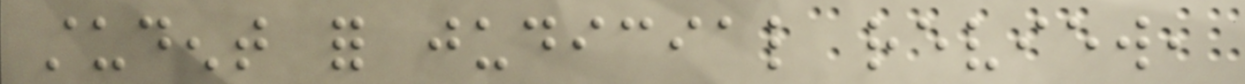student for judicial review,
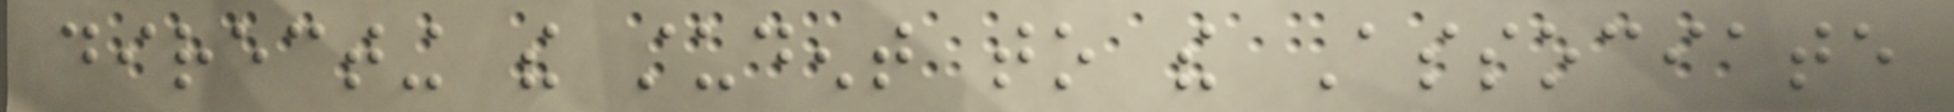directing the student to the Associate
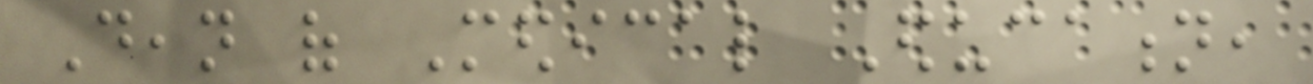Dean of Medical Education,
